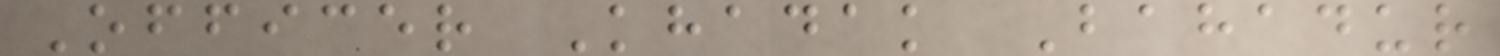Officer Khadak Bahadur
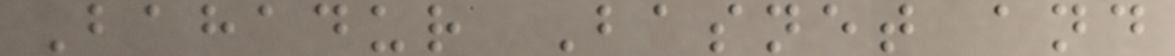Bahadur Basnet and
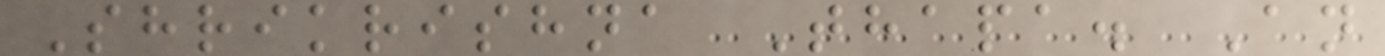Shrikrishna Thapa. An
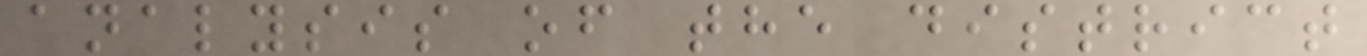analysis of the district
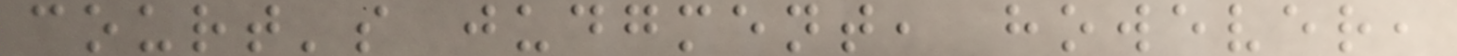court's judgment, however,
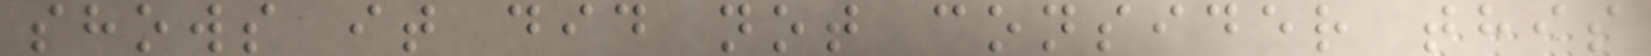shows it did not consider this
